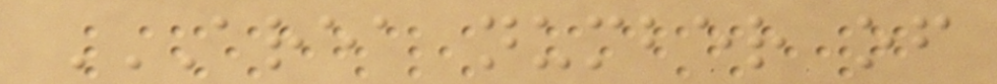AREA NUMBER OF
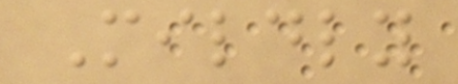Mildly
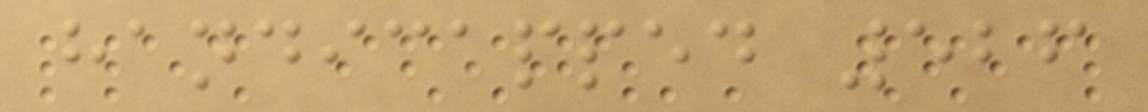handicapped 526
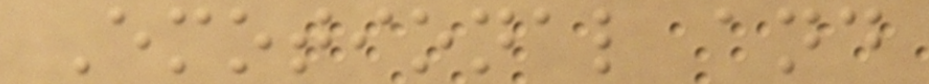Emotional and
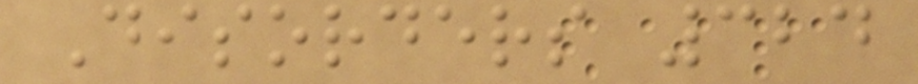Disorders 324
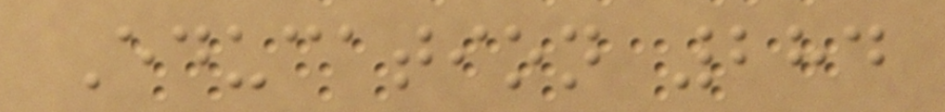Education 284
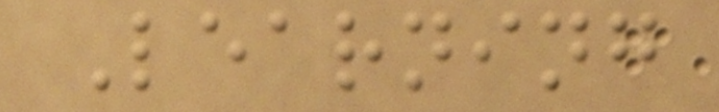Learning
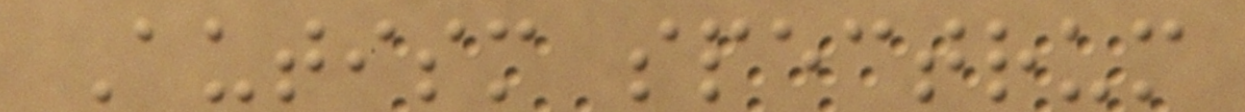Autism spectrum
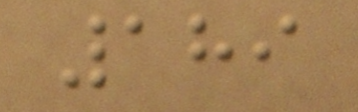189
